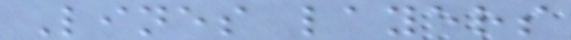Lines layers
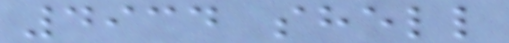4934 shell
